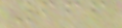666
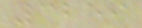3259
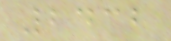2432
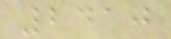2410
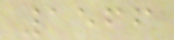1566
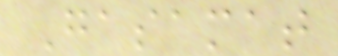Gasamat
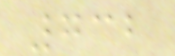732
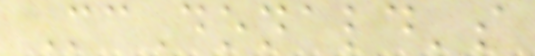McDonald's
